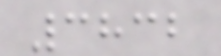3832
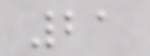21
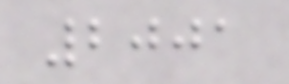2001
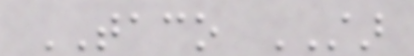TACO STAR
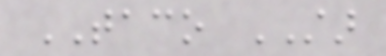TACO STAR
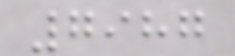7987
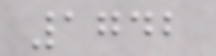1742
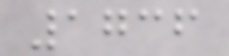1736
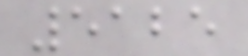5125
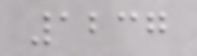1237
